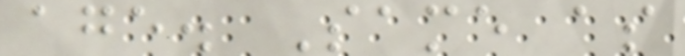age. Same as
